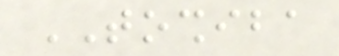TOSHIBA
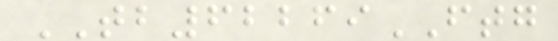TB62269FTG
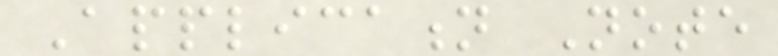Application Note
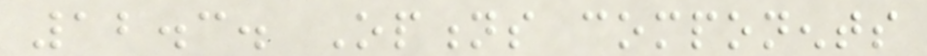12.3. Options components
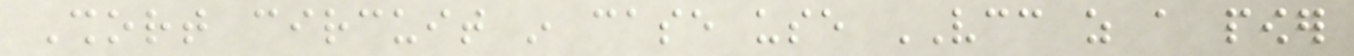Short circuit in case use VCC as a power
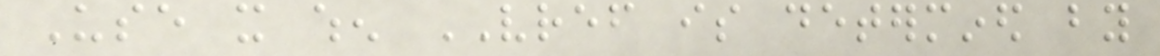Use it when VREF is determined by
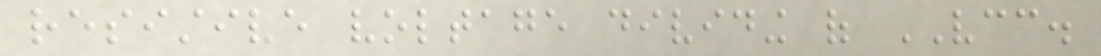resistive voltage dividing of VCC.
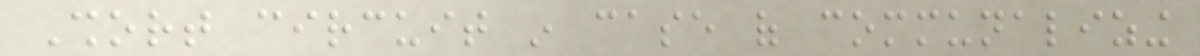Short circuit in case of communalizing
